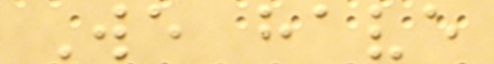We have
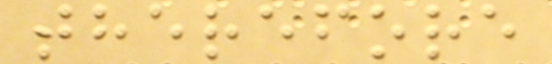therefore
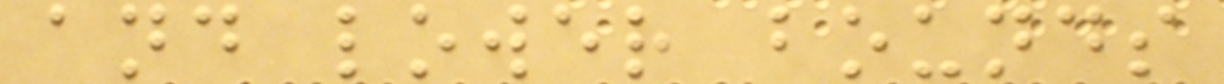and lower bounds
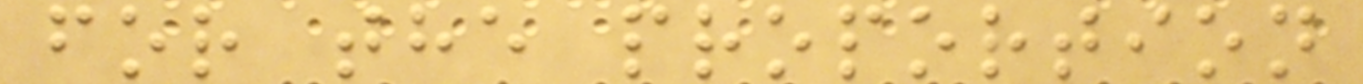for the proportion
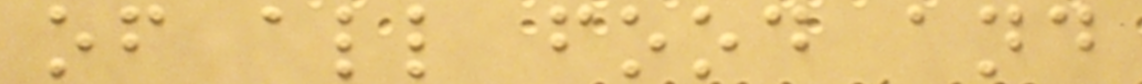of all food and
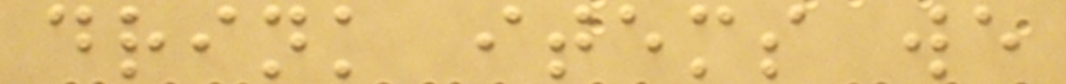drink items we
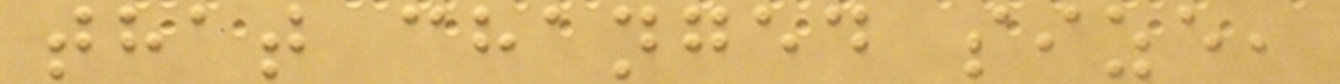that changed size,
